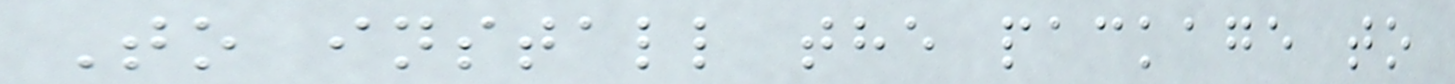To install the package to
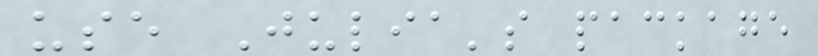use Julia's package
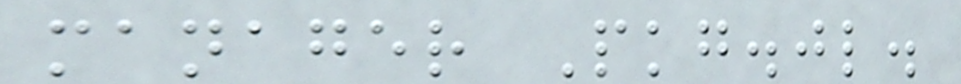manager Pkg.jl.
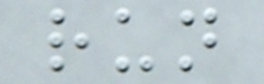run
